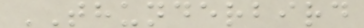THUNDERBIRD
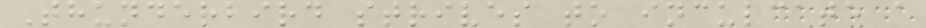Thunderbird strives to inculcate a
